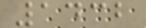1432
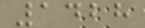1428
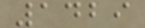1429
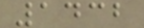1432
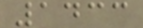1433
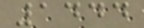1444
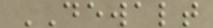DEWALT
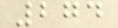274
